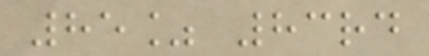85% 83rd
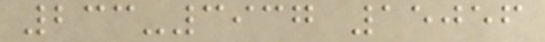233-3937 15056
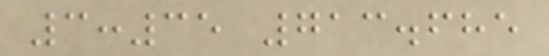3:35 713.685
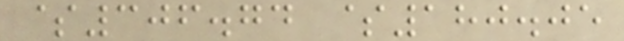$306.74 $180.05
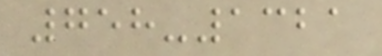758-1321
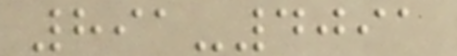891-4091
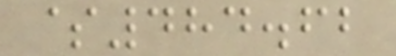$484.62
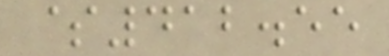$412.55
